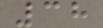38
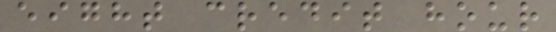eight credit hour
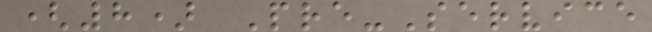(8) Pre-Service
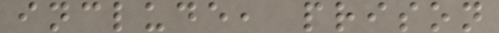include, prison
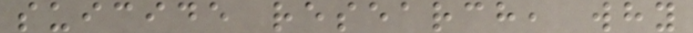suicide research, why
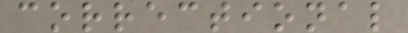correctional
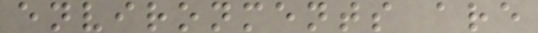environments are
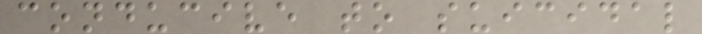conducive to suicidal
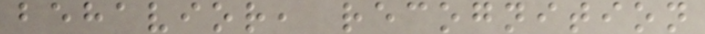behavior, recognition
